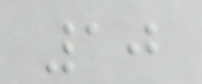10
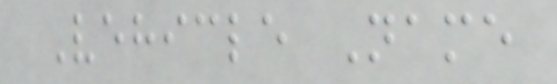Vehicle Name
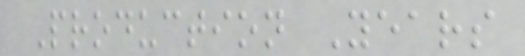Production Years
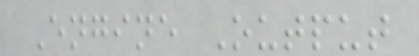Engine Output
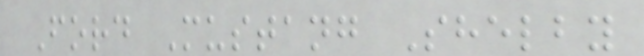Ford Mustang Shelby
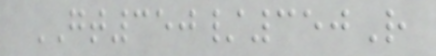GT350/350R
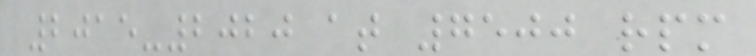2015-2020 at 7500 rpm
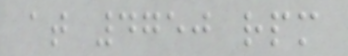at 4750 rpm
